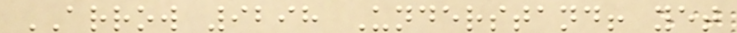ARROW 9298 Understand! yet
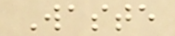Waste
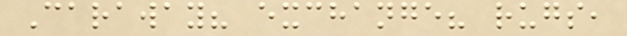Caraway? exchange? rugs,
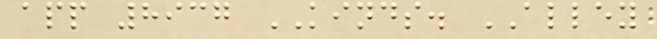app 8937 KINDS. ALLEY
